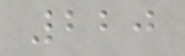220
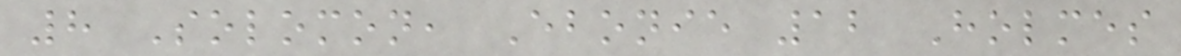8 Solomon, Ebonie 12 Holmes
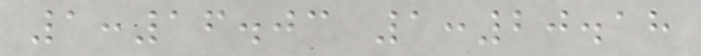1:16.03 1:20.18
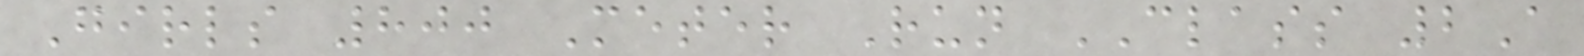Girls 800 Meter Run CLASS 2A
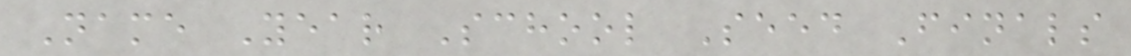Name Year School Seed Finals
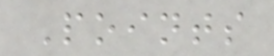Points
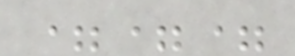===
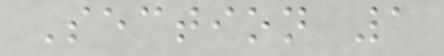Section 1
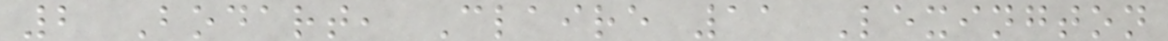2 Bodart, Claire 11 Lexington
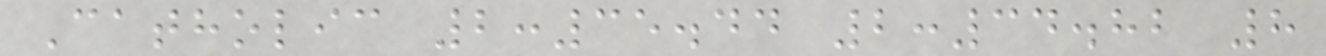Catholic 2:35.44 2:34.82 8
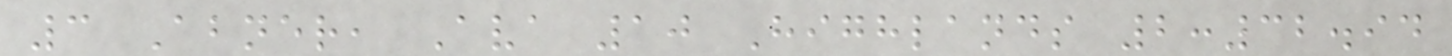3 Abner, Ava 10 Highlands 2:32.94
